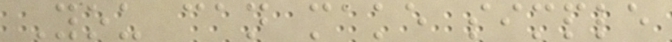You can make simple
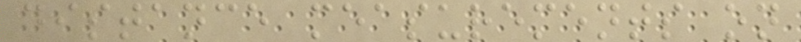distance measurements on
